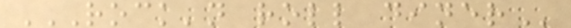ROCK'N ROLL DINER
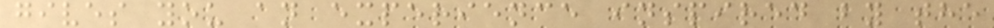gives you an experience inspired by the
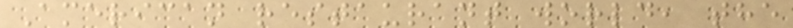American restaurant world, the
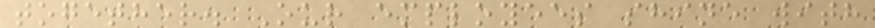together. Our employees shine with
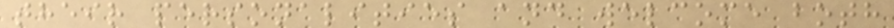their personalities and welcome both
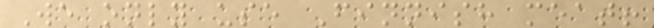We only use Finnish meat!
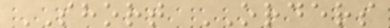SHORT ORDERS
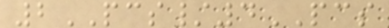2PCS/4PCS
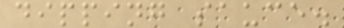dipping sauce.
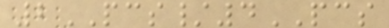2PCS/4PCS
